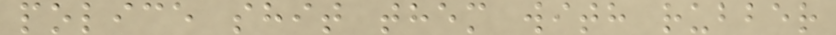police shit them with rubber
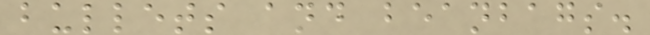bullets and beanbags.
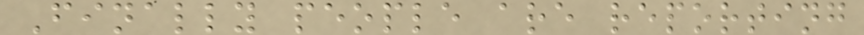Finally people are reporting
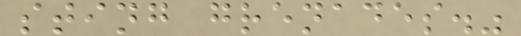sting grenades."
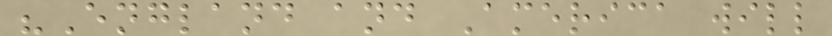"England and America will
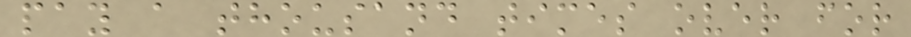pay a thousand times over for
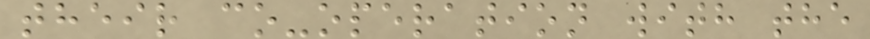their co-operation with the
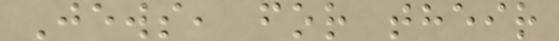Jews, for their
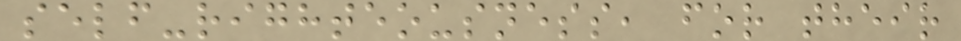self-righteousness, for their
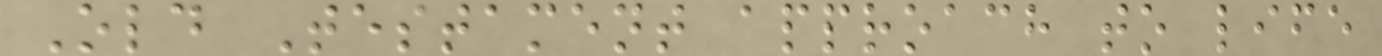Old Testament approach to life
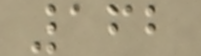162
